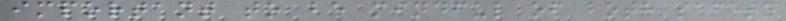important to be mindful of both safety
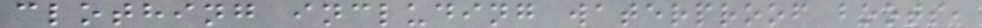clothing including waterproof boots,
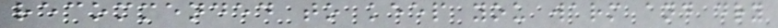recommended to keep you warm and dry
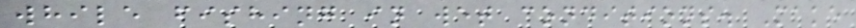while fishing in wet conditions. Make
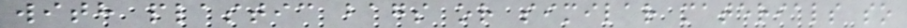with plastic bags or similar materials so
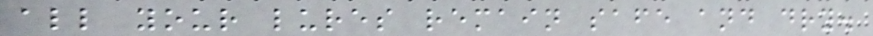all your lures remain safe and dry.
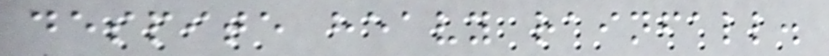despite heavy rainfall.
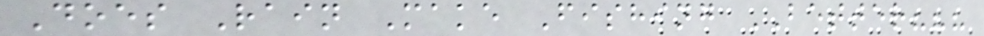Does Rain Make Fishing BETTER???
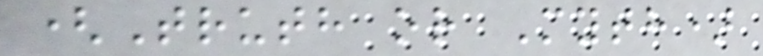(Truth or Myth)
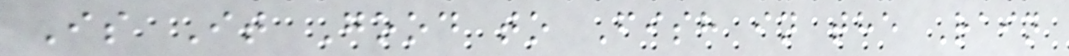Is It Good to Fish in the Rain
